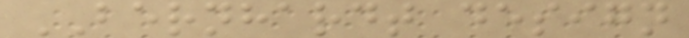BERNHARDT design
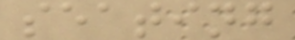seating
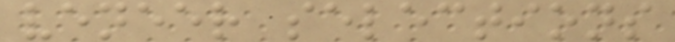veneer selections
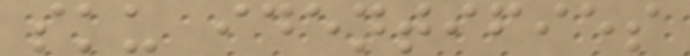sku identifies
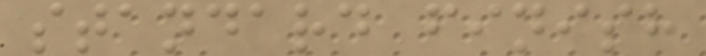standard finish
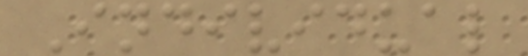Individual
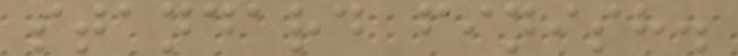standard finish.
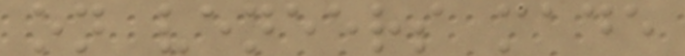on veneers made
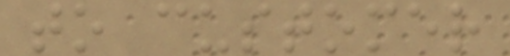to customer
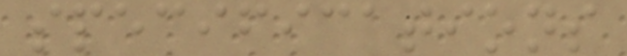specifications
